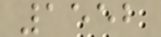1552
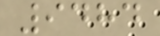9484
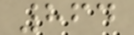864
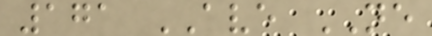171 AVE NE
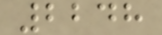2248
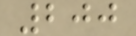200
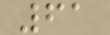61
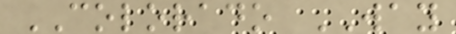COLORADO WAY
